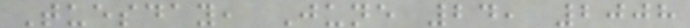Tuesday, June 24, 2008
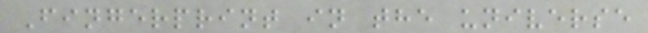Fingerprint in the universe
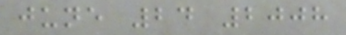june 24 2008
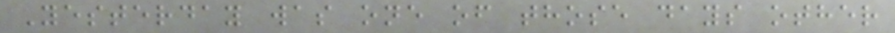Yesterday was one of those days other
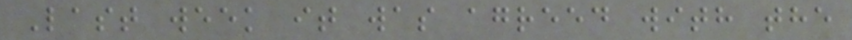Last week it was agreed with the
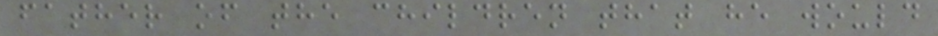father of the children that he would
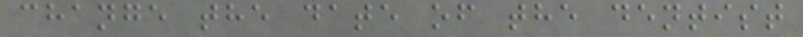change the date of the dentist
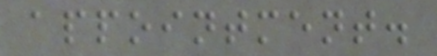appointment.
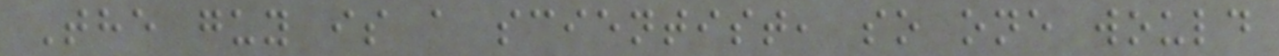The guy is a scientist, so one would
